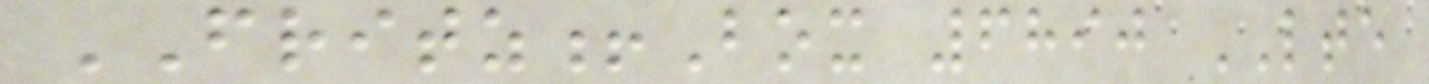FRITZ!Box 6890 LTE
